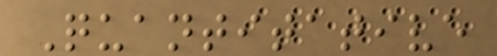Quantitative
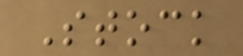Stock
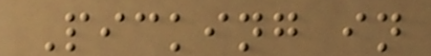Picking in
